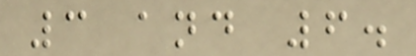3 and 6.
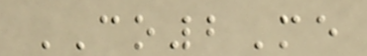CO2Me
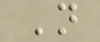N
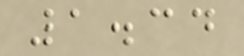1.34
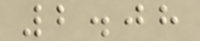2.08
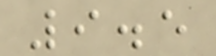9.5
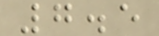7.5
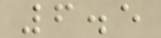6.5
